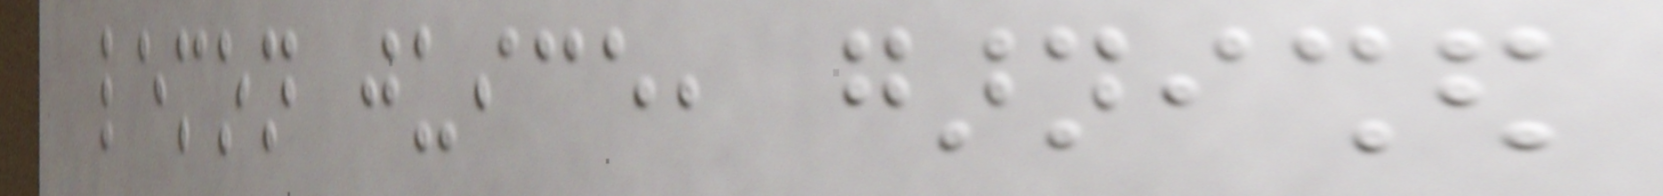lemon juice, garnished
